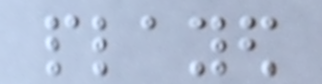played
